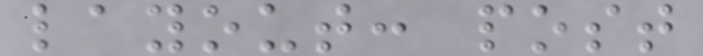layout: post
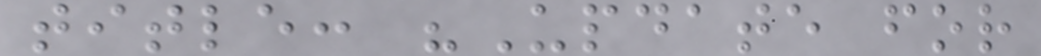title: "Update for
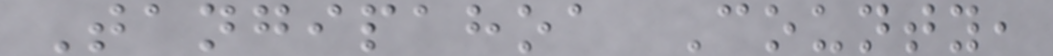Tangipahoa County,
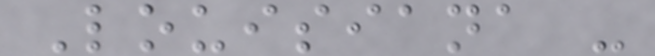Louisiana -
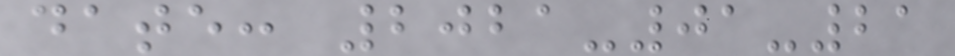date: 2021-01-21
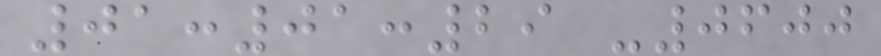01:01:29 -0600
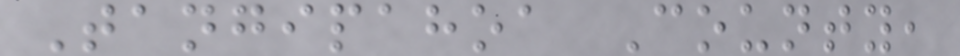Tangipahoa County,
